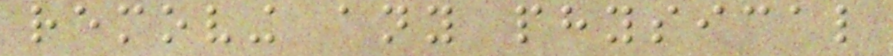removing any physical
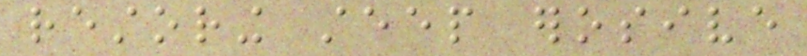restoring steep erosive
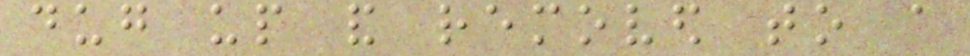dug up and removed to a
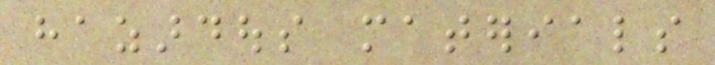hazardous materials
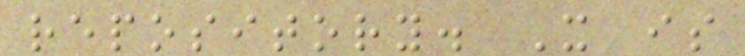repository. It is
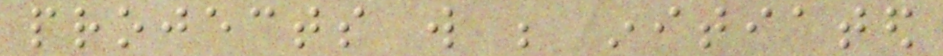projects will be initiated
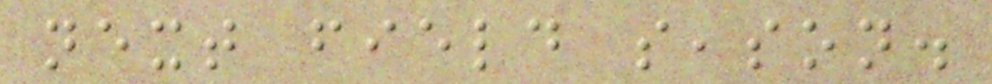next field season.
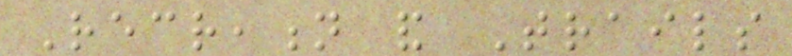Recreation and Trails
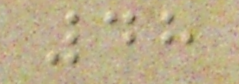48
